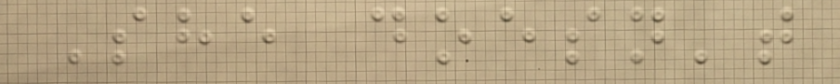She doesn't
